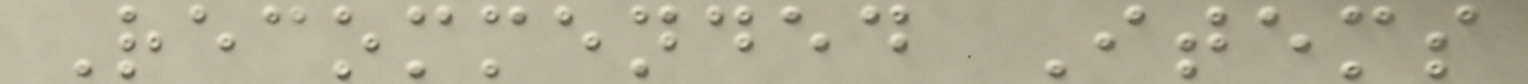Recommended Items
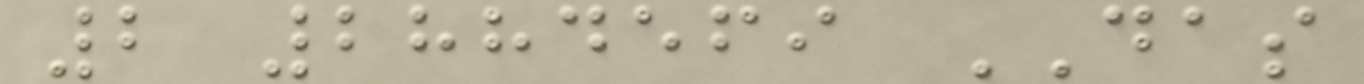2 2884569 DAS
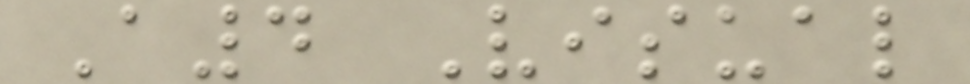A4 Visual
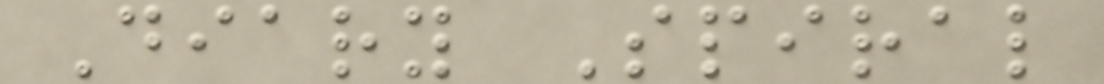Diary Spiral
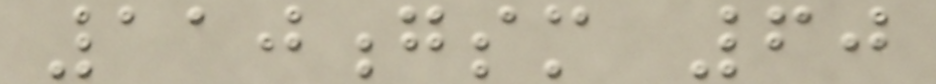110gsm 60
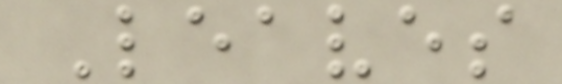Leaves
